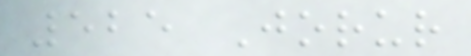525 Jorur
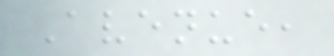Avenue,
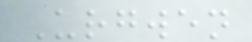Urgwen
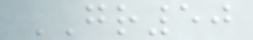GR50
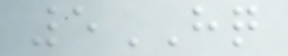5HQ
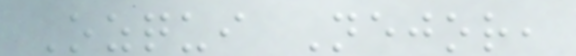Ozqui Nejor,
